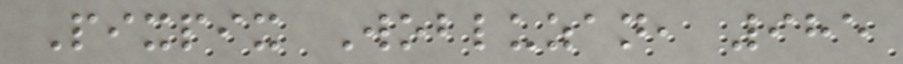Pixpix Wobluzan, 985
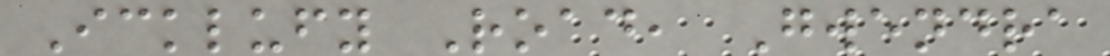Icklufy Road, Gwendra
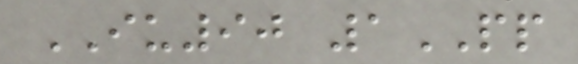IU90 1PP
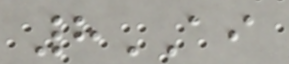8AI
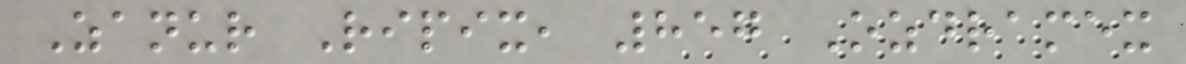Zanur Ripix, 857 Ozdramex
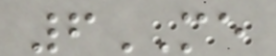6ME
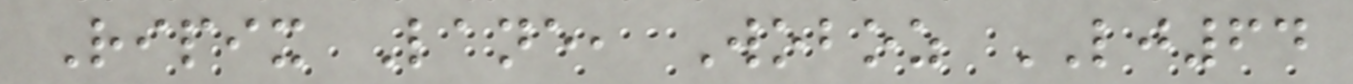Ripix Lane, Woboz LJ64
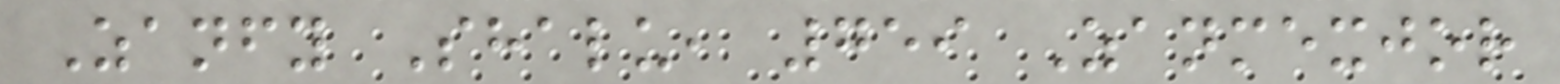Zanfy Shalu, 759 Zanmexjor
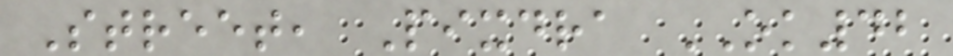Street, Pixdra OK42
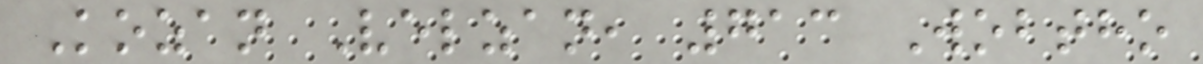Kozan Velzan, 713 Wobtho
